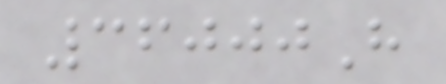36000H
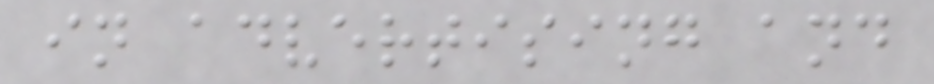in advertising and
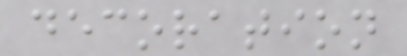decoration
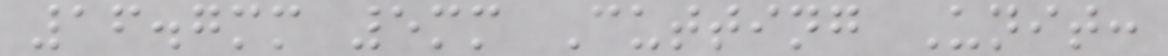16.7mm 5mm Cutting Unit:
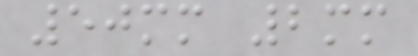50mm 2mm
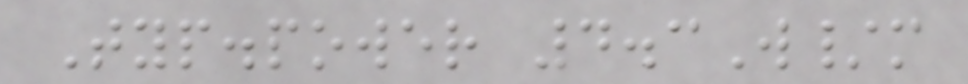Typ.power 4.3W/m
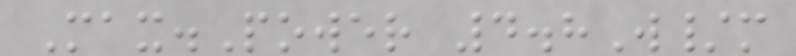Max.Power 4.8W/m
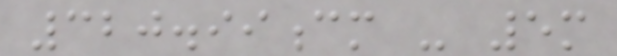320.99cm - 5m
